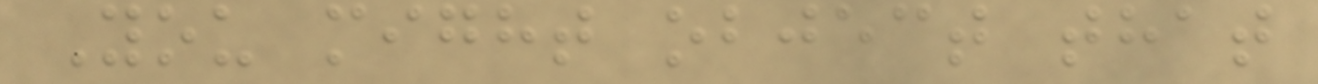You might object that
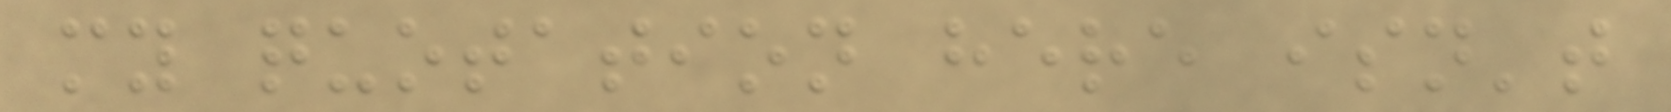my quotation here isn't
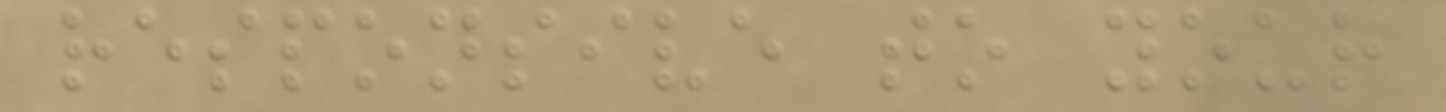responsive to your
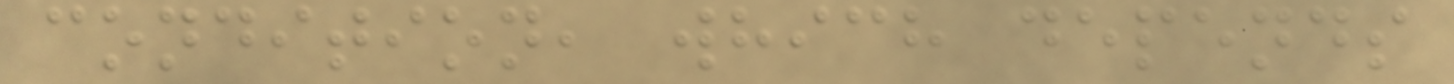condition, which depends
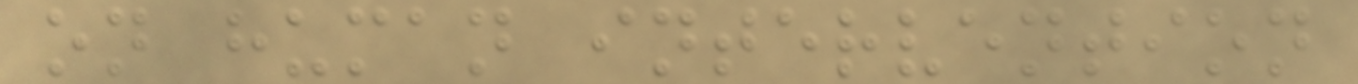on human intervention
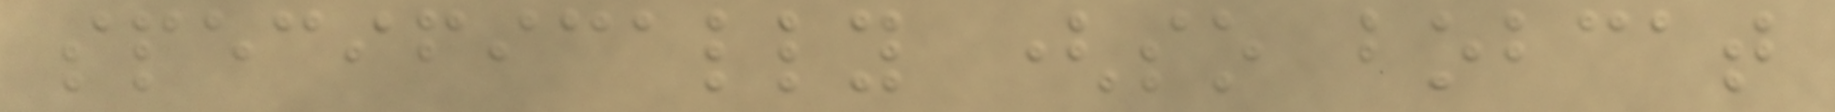specifically (so bobcat
